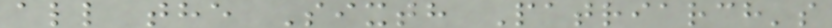all the Sixth Patriarch's
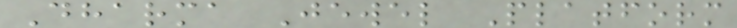Dharma Jewel Platform
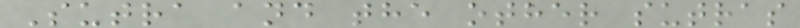Sutra and the other sutras
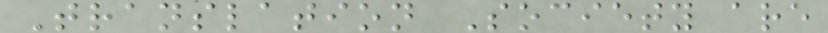Translation Society are
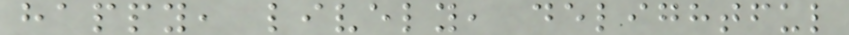happy, lively, delightful
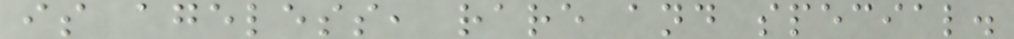is ageless, rare and special.
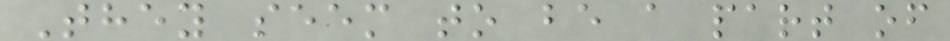They seem to be a part of
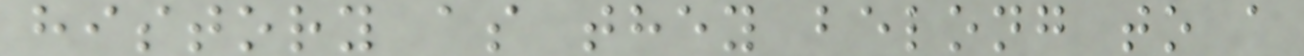history as they belong to a
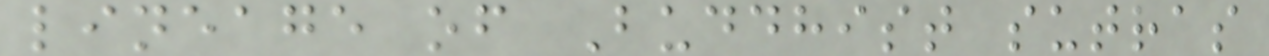lineage of Buddhist sutras
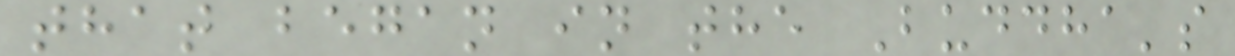that began in the Buddha's
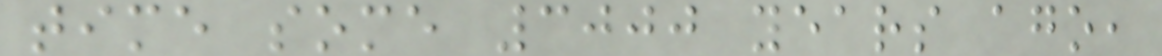time some 3000 years ago,
